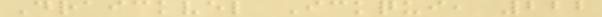Draickvel Ickqui, 222
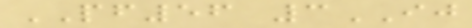PF56 3IJ
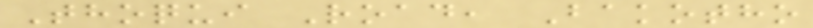Thoqui Road, Bakotho
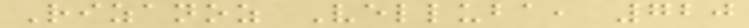Rizanoz Velluba, 720
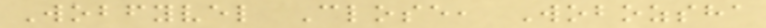Wobfyvel Close, Wobozsha
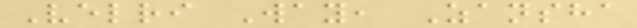Velri Way, Zansha
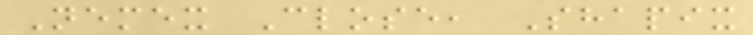Nemex Close, Shapix
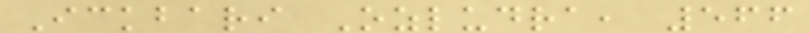Ickbari Ozludra, 566
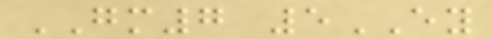GM7 5EY
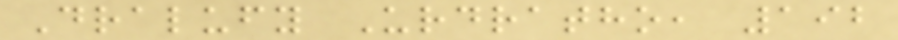Dralufy Urdratho, 192
